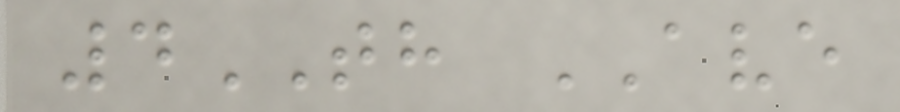4TH AVE
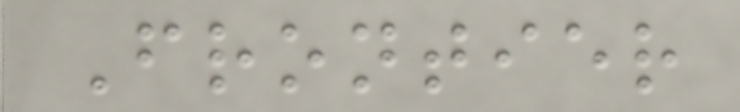Frontier
